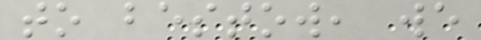to bestow, we
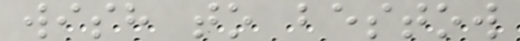wish to bestow
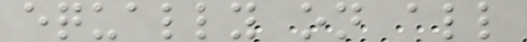equally on all
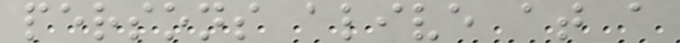persons alive at a
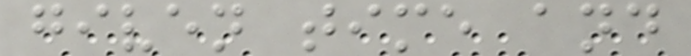given time and
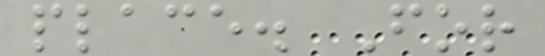place. For
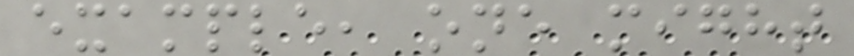example, one might
